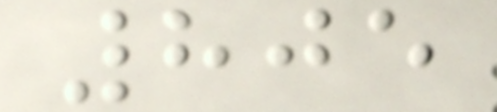805
